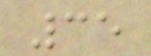35
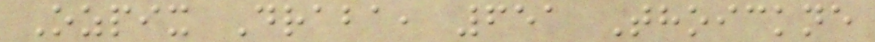Ozpix Draba, 651 Thoickne
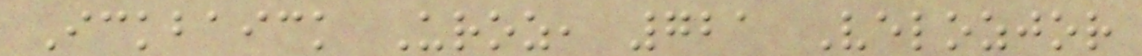Ickbaick Uroz, 721 Velozjor
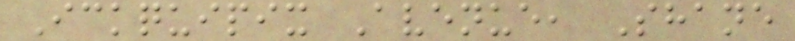Ickquipix Avenue, Shane
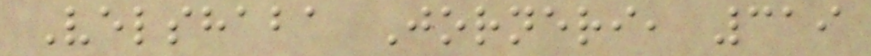Velshaba Jorneri, 319
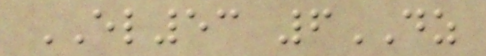EL53 6DZ
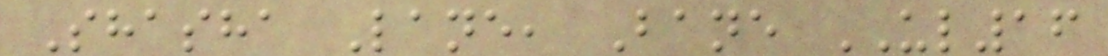Shasha Lane, Bane UL16
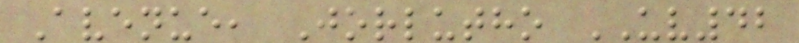Avenue, Jorlutho UV42
